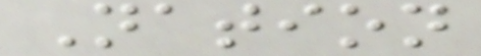Nation
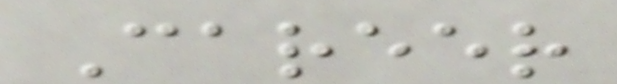Career
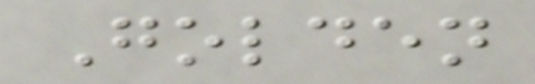Golden
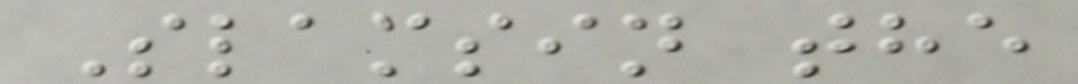Slamsin the
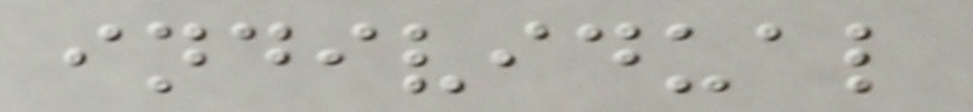individual
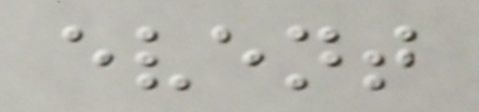event
